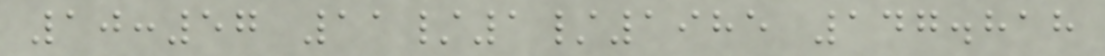10:57 11/1/1985 147.818
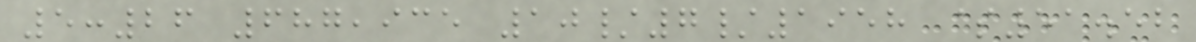5:26 687,935 10/7/1958 $51.52
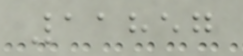11857
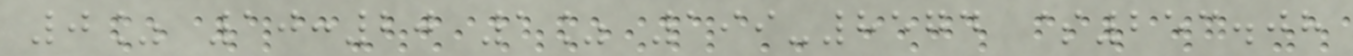0% 10:20 1% 199-8574 $253.08
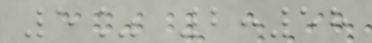5% 2:58
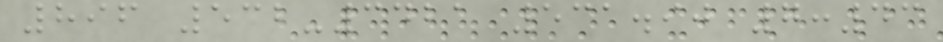896 532-3421 531.90 7:43
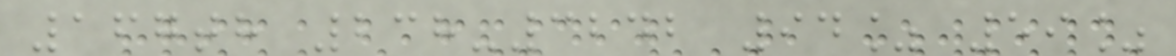167th 238-3242 94% 59%
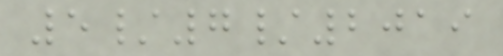5/7/2019
